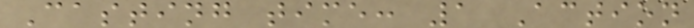Casting time: 1 Action
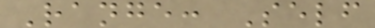Range: Self
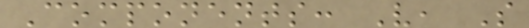Components: V, S
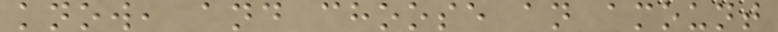know, and choose an amount
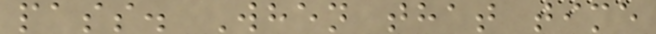pass. When that time
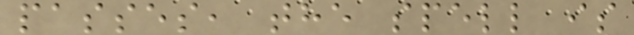passes, the spell is
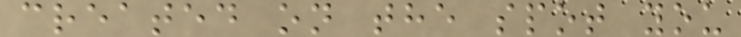created on the spot you
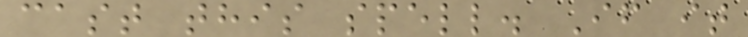cast this spell. If it
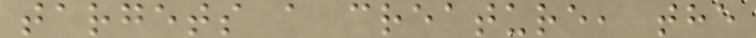targets a creature, the
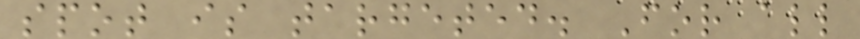spot is targeted. For all
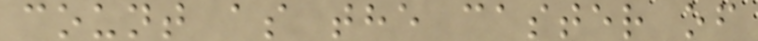count as the caster of
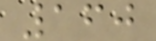160
